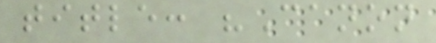title: "Canon
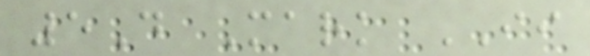5D Mark II
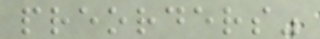preorders"
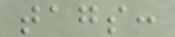tags:
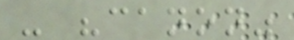- "canon"
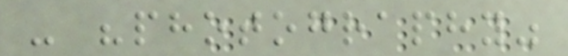- "photography"
